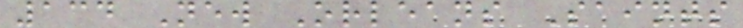134 New Orleans Saints
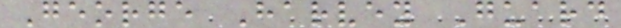George Harvey Guard
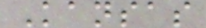Kansas
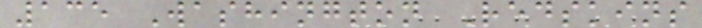135 Washington Redskins
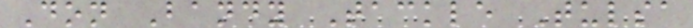Don Bandy Tackle Tulsa
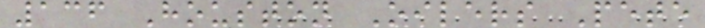136 Houston Oilers Pete
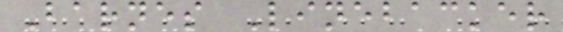Barnes Linebacker
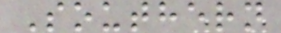Southern
